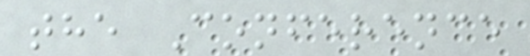the Conference
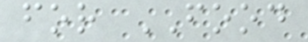for FOOD
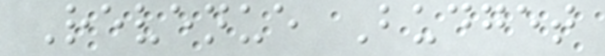Revenue Budget
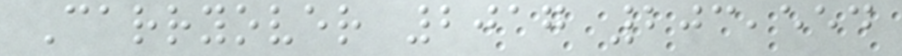Carryover 2017 203,554
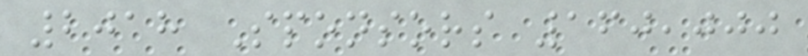2018 Sponsors 160,000
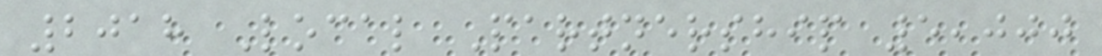2018 Local Partnership 5,000
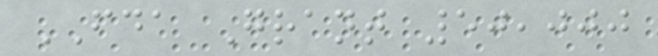FDA Grant 50,000
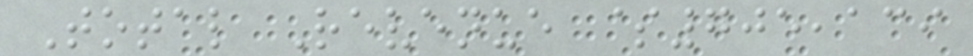Total Revenue $705,139
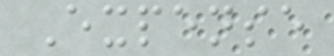Expense
